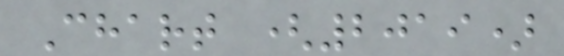Chart (2019)
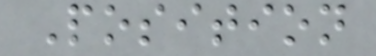Position
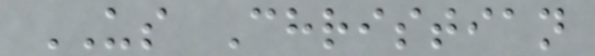US Christian
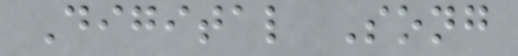Digital Song
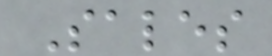Sales
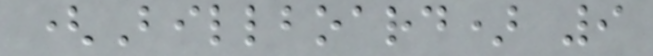(Billboard) 9
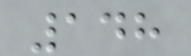148
